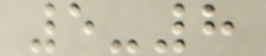5-8
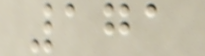171
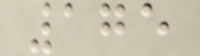175
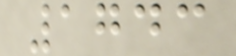1743
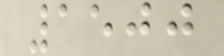1500
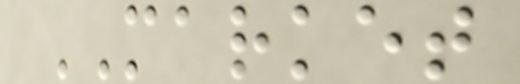MARKET
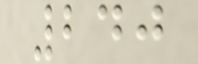240
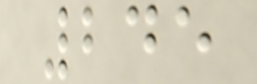245
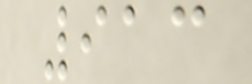913
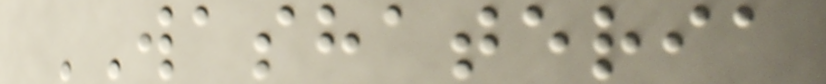WASHATERIA
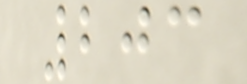203
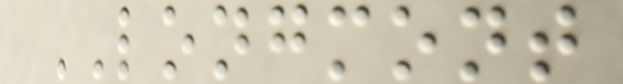LONGMONT
